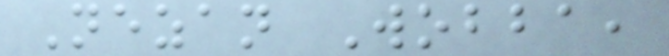Nezan Wobba,
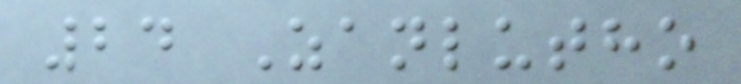24 Zanlutho
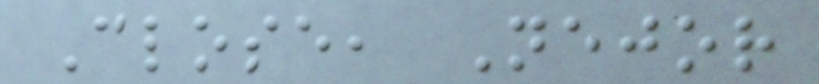Close, Nejor
